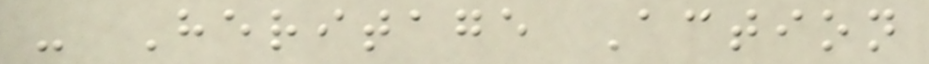- Heritage Action
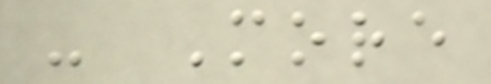- More
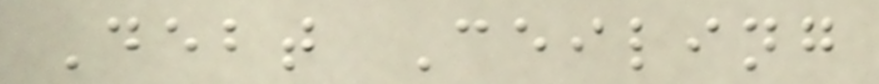Debt Ceiling
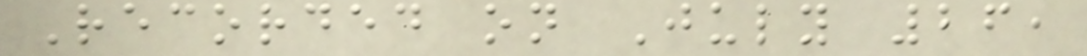Recorded on July 26,
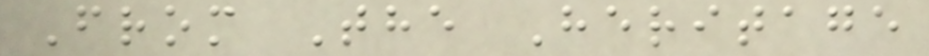From The Heritage
